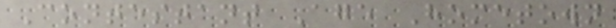Contestant Age Hometown
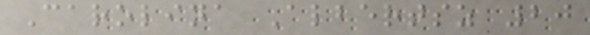Carolina Albertsz 20
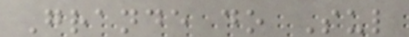Grande do Sul
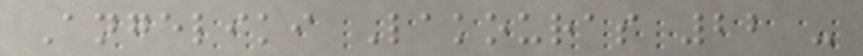Angeliki Lakouras 22 -
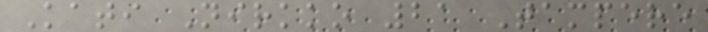Kati Nirkko 21 Tampere
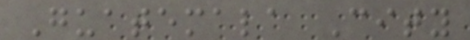Guatemala City
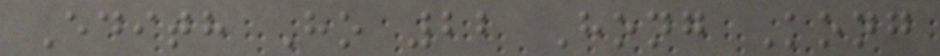Edith Ho 22 Hong Kong
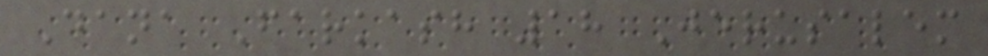Dana Farkash 18 Jerusalem
